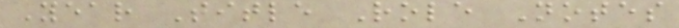Year Title Role Notes
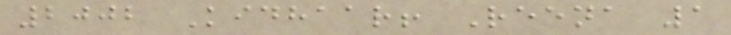2002 Kidhaar! Reena 1
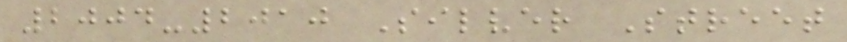2004-2010 Silver Street
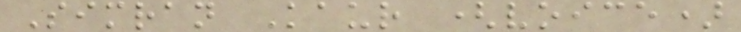Simran Kaur (voice)
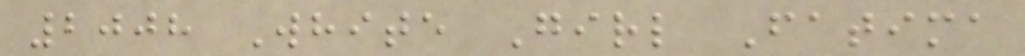2008 White Girl Fatima
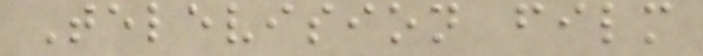Television film
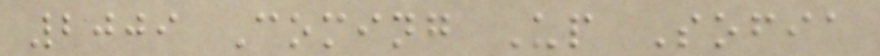2009 Coming Up Sofia
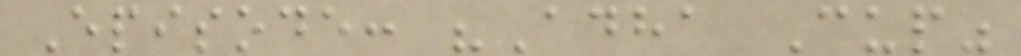Episode: "Adha Cup"
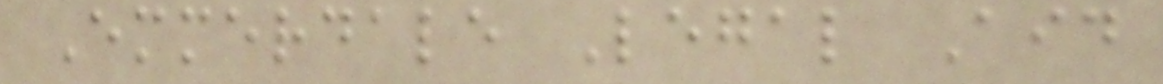Emmerdale Legal Aid
